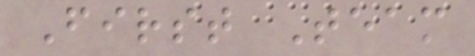First Team
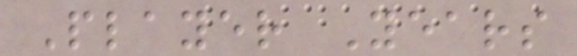Player Years
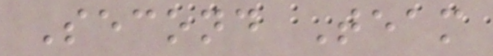Second Team
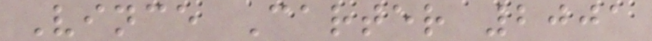Vince Carter 2001
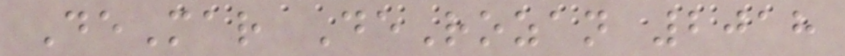DeMar DeRozan 2018
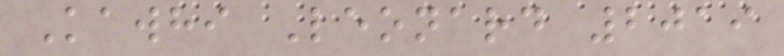Kawhi Leonard 2019
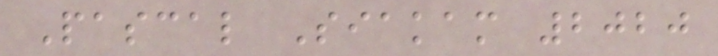Pascal Siakam 2020
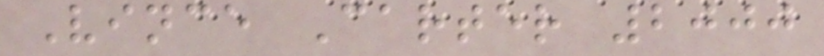Vince Carter 2000
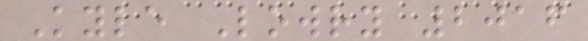Kyle Lowry 2016
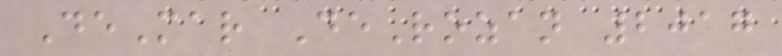DeMar DeRozan 2017
